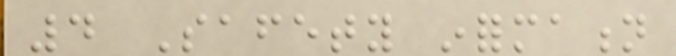4 Safety information
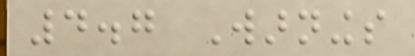4.7 Warnings
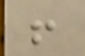!
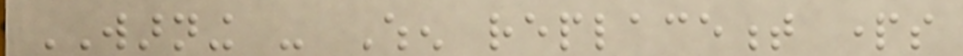WARNING - When replacement parts
